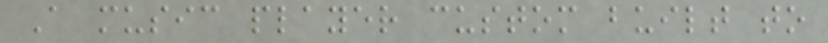A music player custom built to
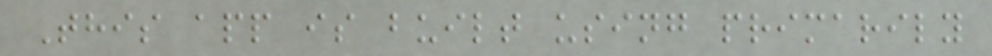This app is built using primarily
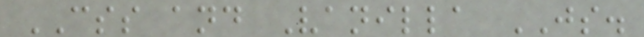CSS and Vanilla JS.
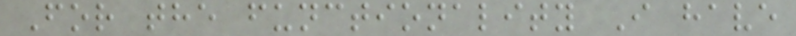For the functionality I have
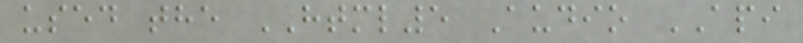used the HTML5 Audio API
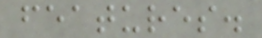features.
